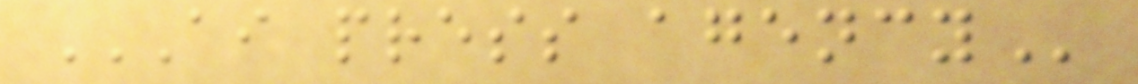AI PRESS AGENCY
